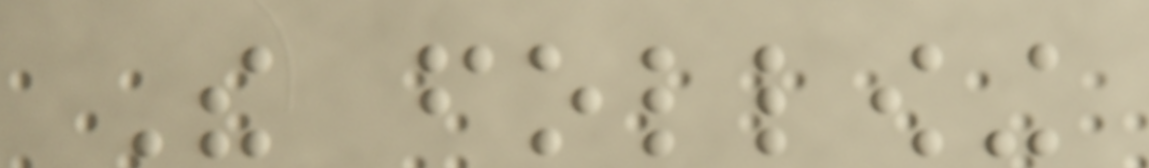The following
